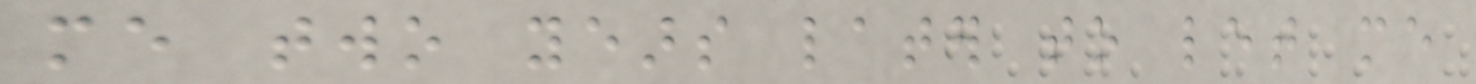me two years later to let me
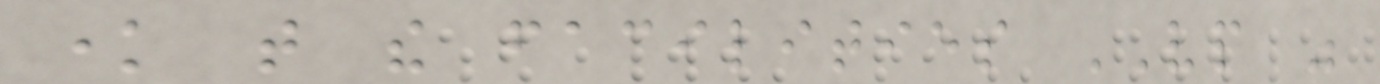know that the facilities VP was
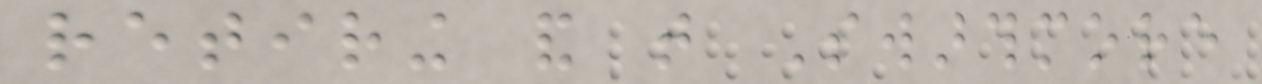retiring and that Swarthmore
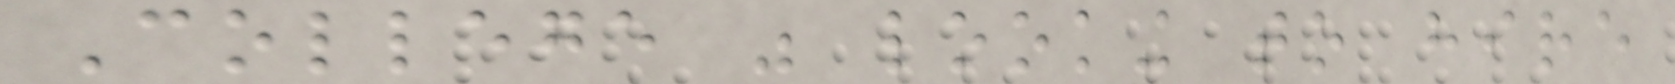College was looking to hire
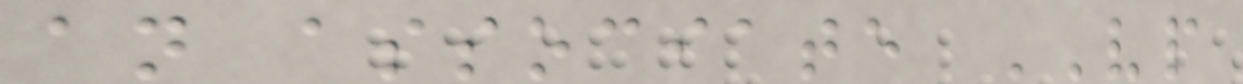an associate VP
